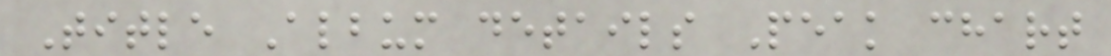Title Album details Peak chart
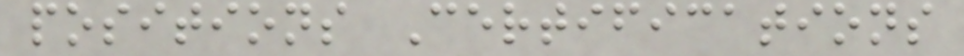positions Certifications
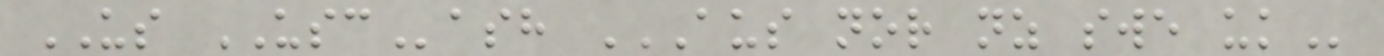US USCash AUS NOR NZ SWE UK
